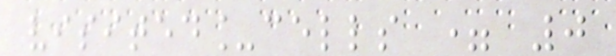visited_cells = 0
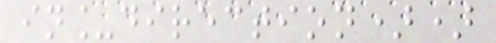in_direction))
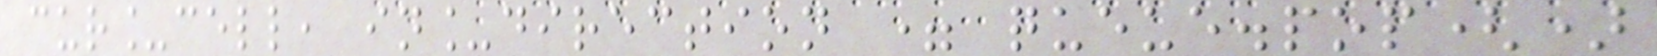cur_cell, in_direction = queue.pop()
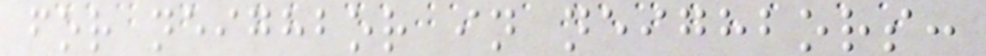for neighbor in neighbors:
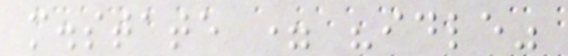m.state = "idle"
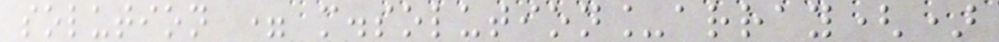solution = m.solution_array()
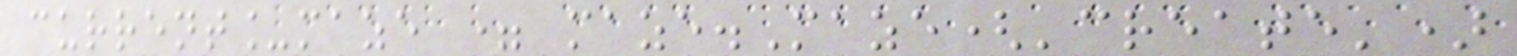current_maze = maze.Maze('create')
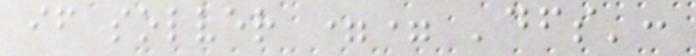if solver == 'dfs':
